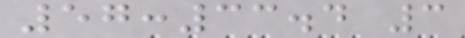57:33.4 3
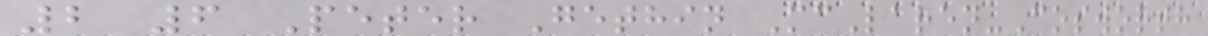2 6 Peter Gethin McLaren-Cosworth
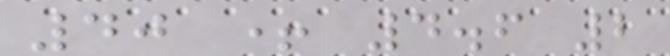40 + 4.6 2
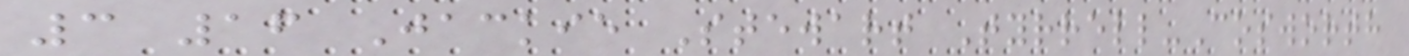3 16 Jackie Stewart Tyrrell-Cosworth
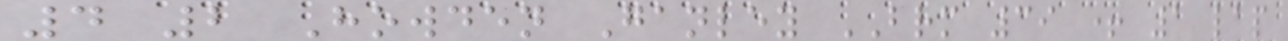4 2 Howden Ganley BRM 39 + 1 lap
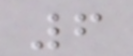6
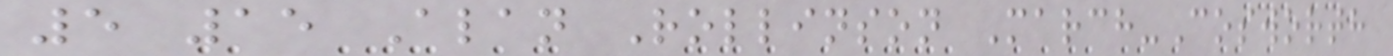5 15 Alan Rollinson March-Cosworth
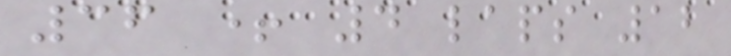36 + 4 laps 12
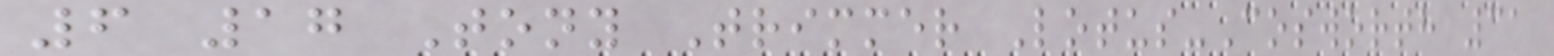6 17 Tony Trimmer Lotus-Cosworth 31
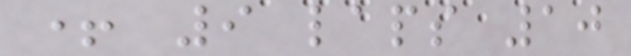+ 9 laps 10
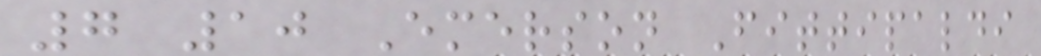7 10 Emerson Fittipaldi
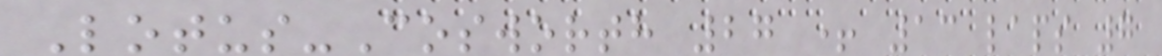Lotus-Cosworth 27 + 13 laps 7
